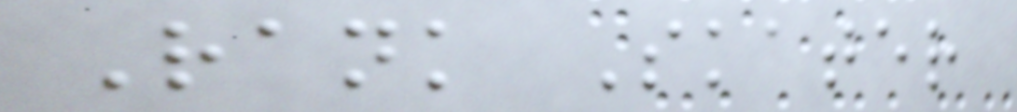Rank Skater
